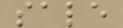sale
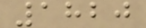1820
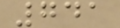741
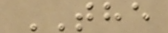THE
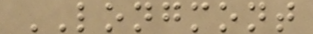LONGMONT
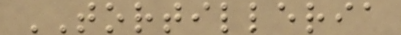TORTILLERIA
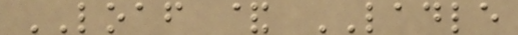LOAF & LADLE
